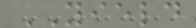YIELD
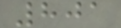801
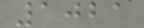1021
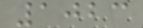1023
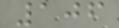106
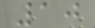10
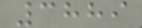3889
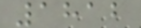1812
